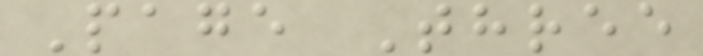Page Three
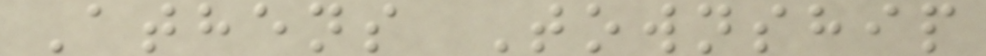Athens Township
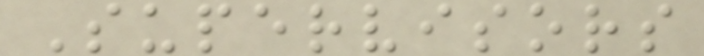Supervisors
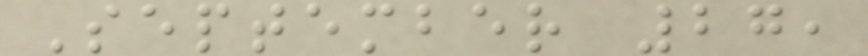September 27,
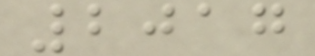2017
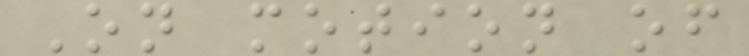On motion of
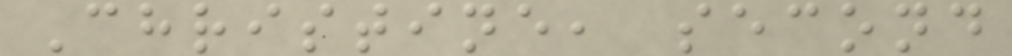Christine, second
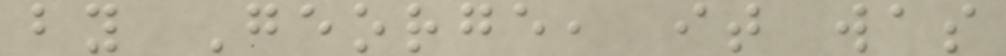by George, it was
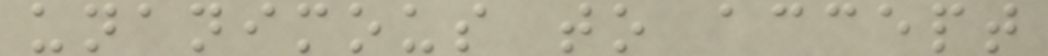unanimous to accept
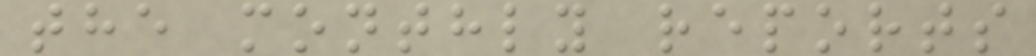the monthly reports
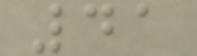41
